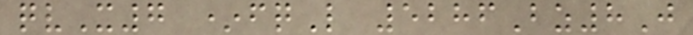qvX7 *fqL 5286Bz8J
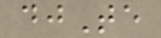djTe
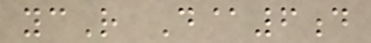ycR D@6d
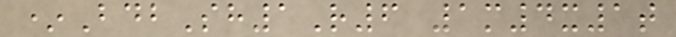*BdbSh1R6 1m4x1t
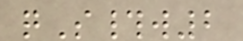qS#w2
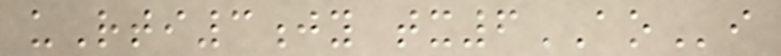uRti3jy tx6AOi
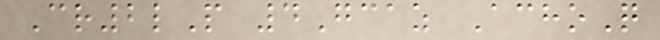Cr2lP 4Gcaz AchoQ
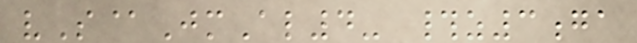vS@JmAl4- #z3ga
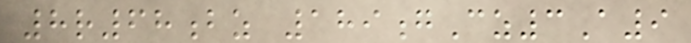8r68bz 189gCz3A9
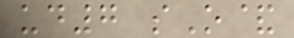ud7 sO&
